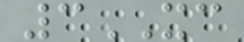3XC
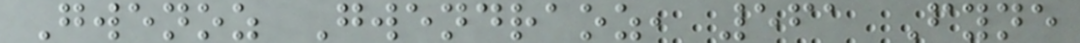Gwenoz Gwendraoz, 561 Fyne
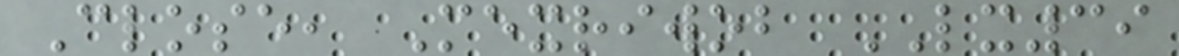Close, Mexriwob LX39
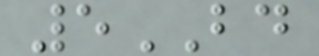5BD
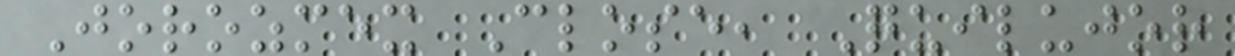Jorozmex Close, Quilujor
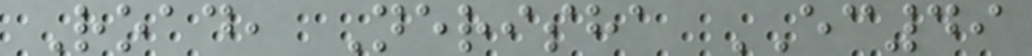Road, Nerisha EC49
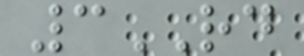3RD
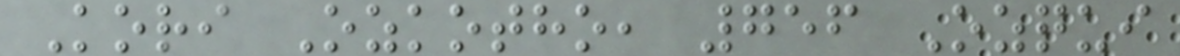Kori Ozkotho, 756 Ozqui
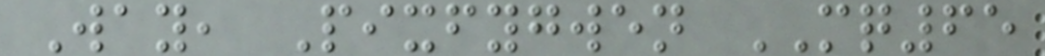Way, Pixfygwen MQ65
